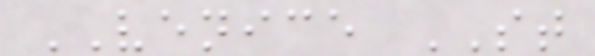VENICE ST
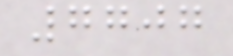7707
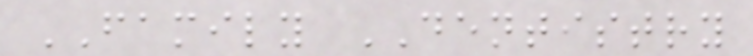FAMILY DENTISTRY
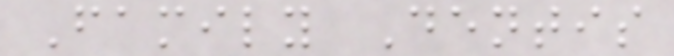Family Dentis
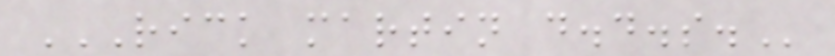RICK MARTIN D.D.S.
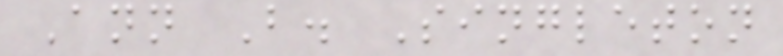Ann B. Singleton
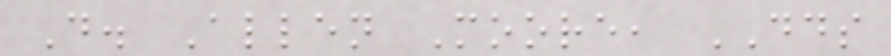D. Allen Moore, DDS
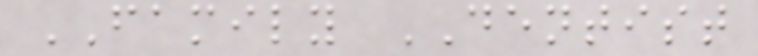FAMILY DENTIST
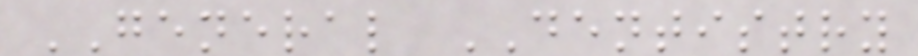GENERAL DENTISTRY
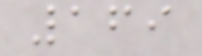169
